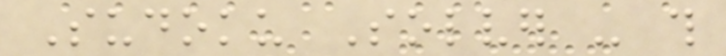Sudoku Solver - this
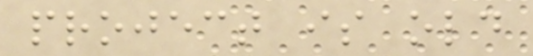project is old
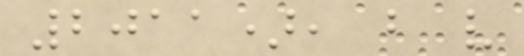2011), but very
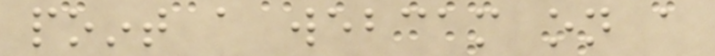point a webcam on a
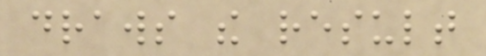draws the result
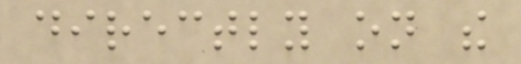directly on the
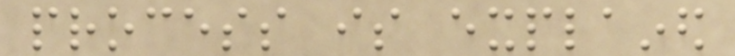process is explained
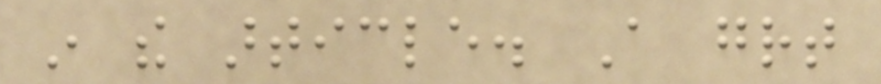in the article. A great
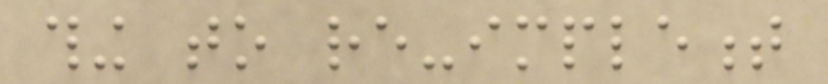thing to re-implement
